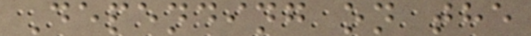Depending on the
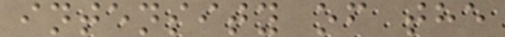intensity of the
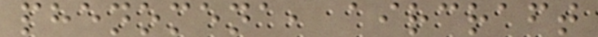phenomena, aircraft
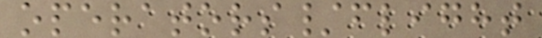operators/flight
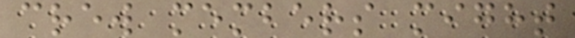crew members might
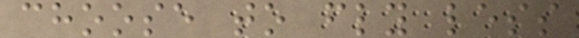choose to fly less
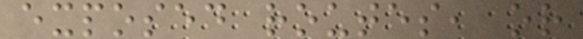exposed routes, or
